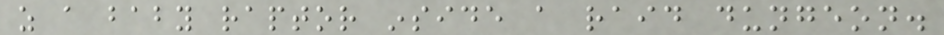as a baby raptor inside a raid dungeon.
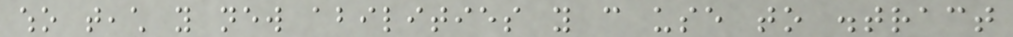who teach you new abilities you can use to distract
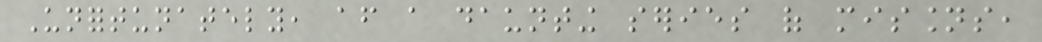Unfortunately, after a daunting series of missions,
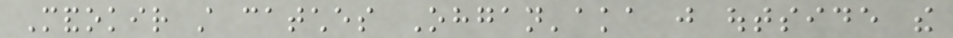Mandokir still catches Ohgan'aka just outside the
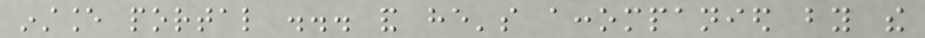instance portal ... and he's accompanied by the
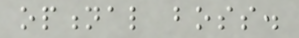optional boss.
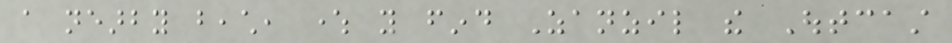a nearby beach, where you find Zanzil the Outcast
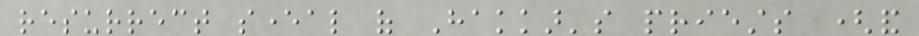resurrect several of Hakkar's priests (and
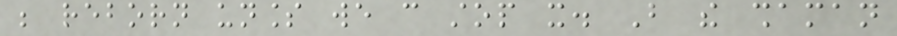be reborn unless we can stop it. But the shaman
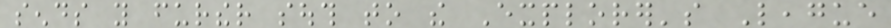sends you further south to the Explorer's League
